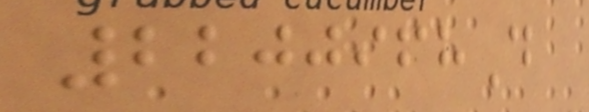2200968D
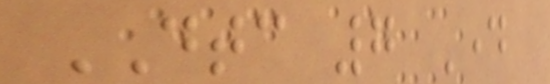DTC 7 Day
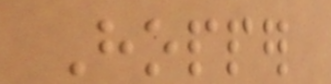Hopper
